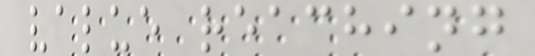value reaching
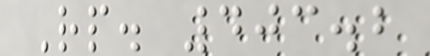Rp. 403.2
